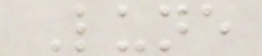Lune
